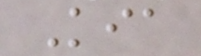Kia
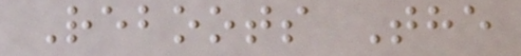Reboots The
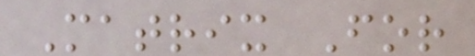Matrix For
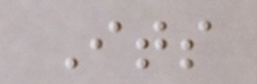Its
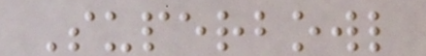Superbowl
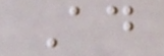Ad
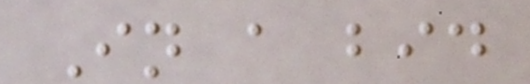In a bid
